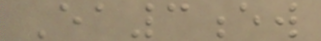Ea3ew
